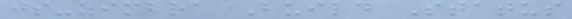js-zimbra Build Status
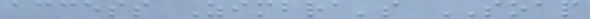access Zimbra's SOAP
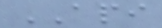API
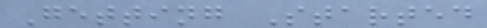Getting Started
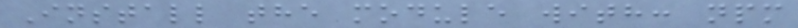Install the module with: npm
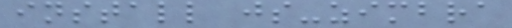install js-zimbra
